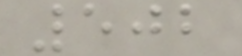502
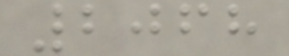2068
